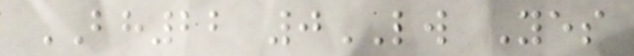BH22 0LW Yes
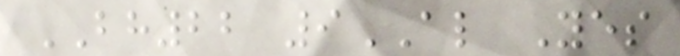BH22 9AL Yes
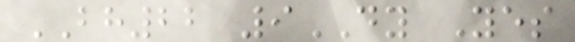BH22 9DY Yes
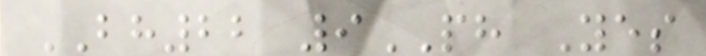BH22 9PH Yes
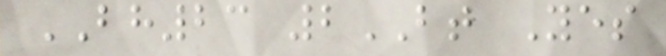BH23 2BT Yes
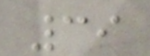39
